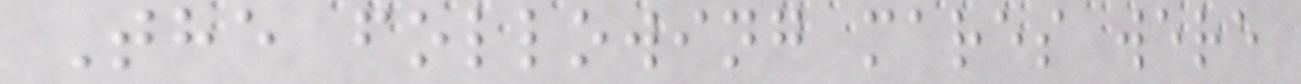The following mares were
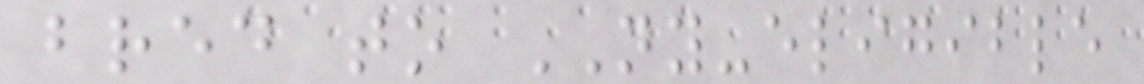bred to NY-eligible
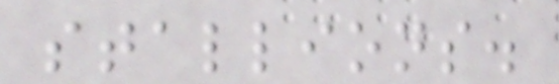stallions.
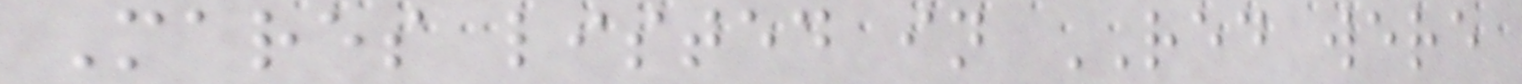Mares listed in RED were
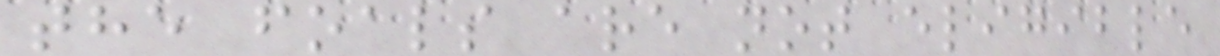the foals are not eligible
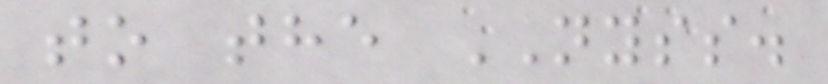to the NYSS.
